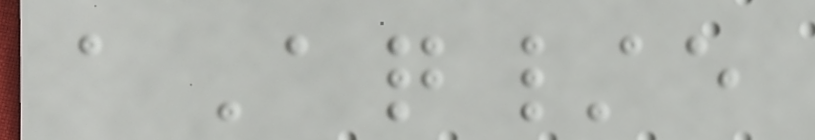aAq/e
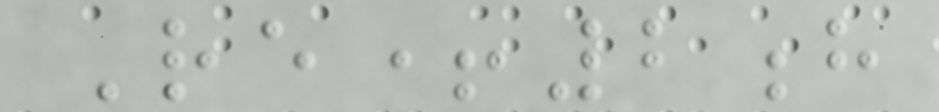Re+2h
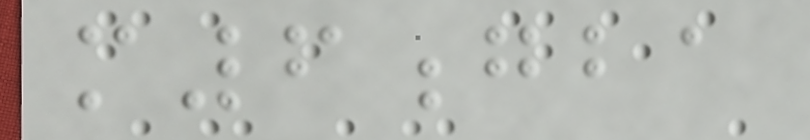m6gba
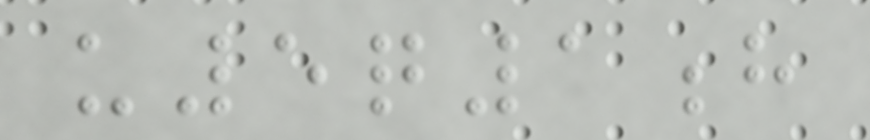u5q1h
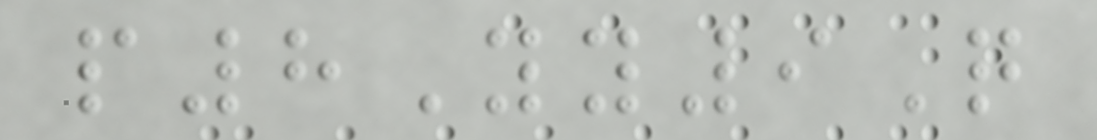p8Yy9Q
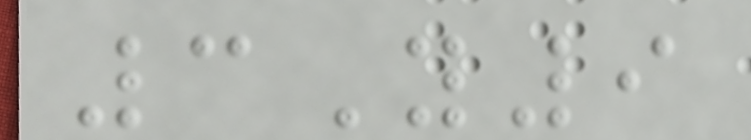3Y9
